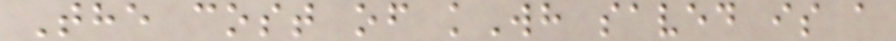The cost of kWh saved is a
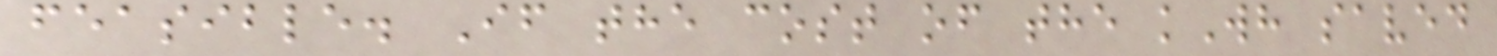feasible. If the cost of the kWh saved
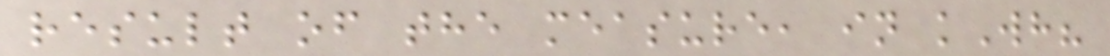result of the measure, in kWh?
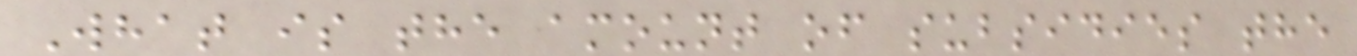What is the amount of subsidies the
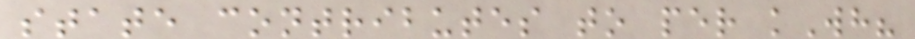state contributes to per kWh?
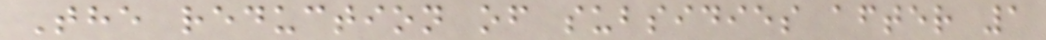The reduction of subsidies after 1
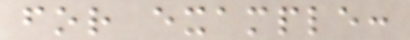for example:
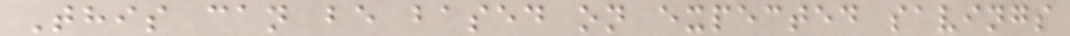This can be based on expected savings
